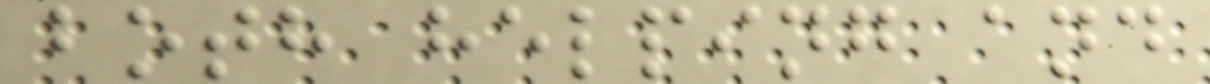both helping and
